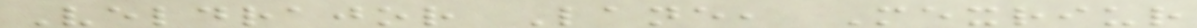Veldrajor Lane, Mexriur
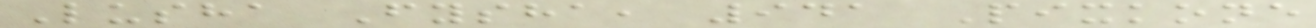Lusha Fysha, 941 Pixkone
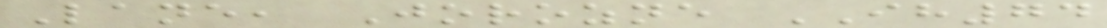Lane, Jorozne IH74
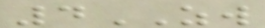4ZW
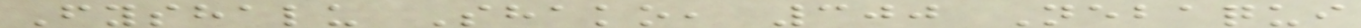Fyshalu Shako, 300 Nebaqui
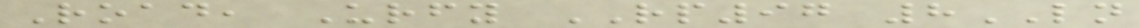Road, Urfy RP97 8LN
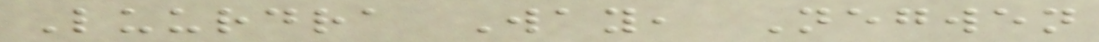Luurdra Way, Negwen
